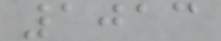1013
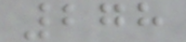278
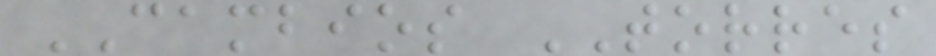CAMBIOS TORRES
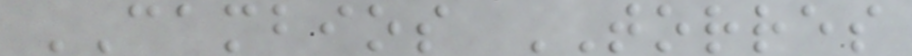CAMBIOS TORRES
